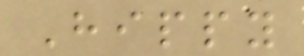Hippy
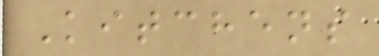Kitchens
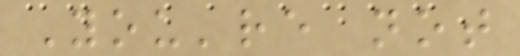You're not
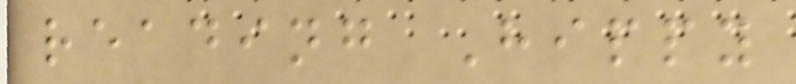reading Hippy
